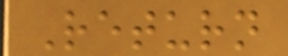Return
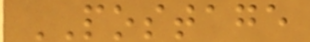POSTAGE
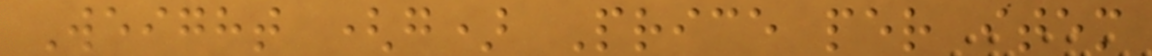Weight (g) Price per item
